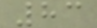83
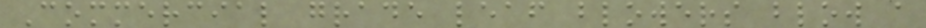Commercial grade leaf blowers blow a
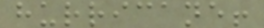hurricane!
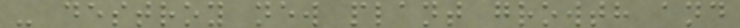- destroy new plant growth and
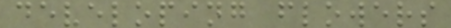developing flowers
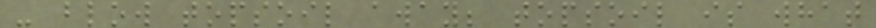- blow topsoil away; topsoil is what
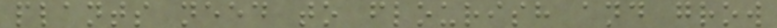plants need to flourish and grow
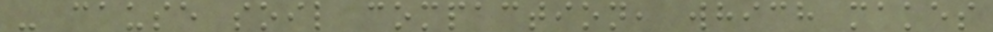- cause soil compaction, which makes
